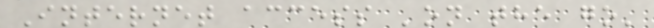Internet access 'on the go'
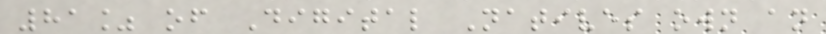81% of Digital Natives own an
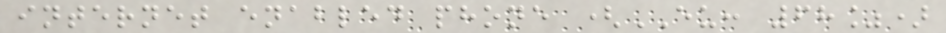internet enabled phone (EU: 68%)
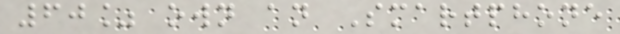60% own an Smartphone
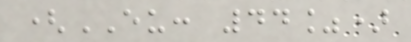(EU: 44%)
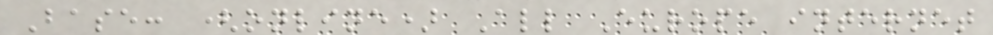Base: (online) All Europe internet
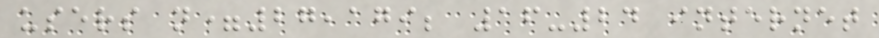users n=27,179; 16-24 internet
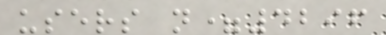users n=4296
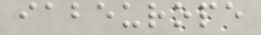iabeurope
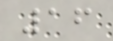16
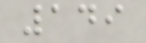149
